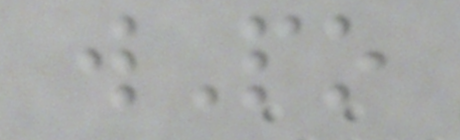wPo
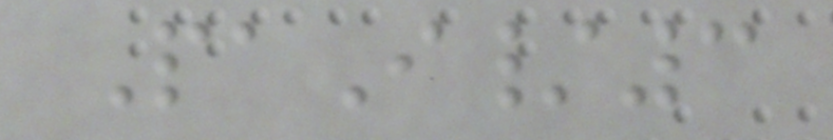PaI/3
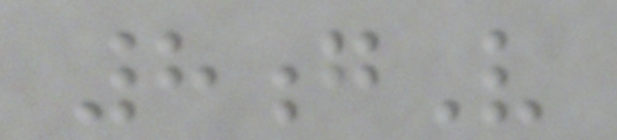8gV
